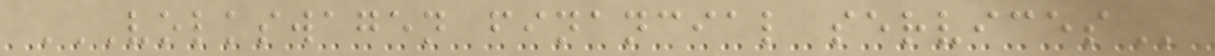VOLKSWAGEN FINANCIAL SERVICES
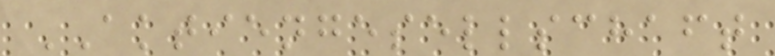AKTIENGESELLSCHAFT
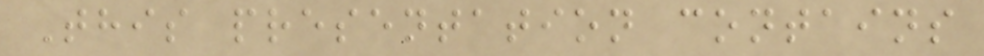This presentation contains
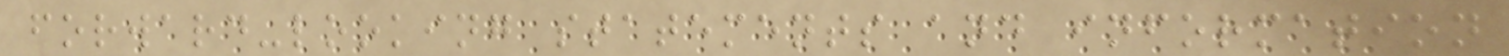forward-looking statements and information
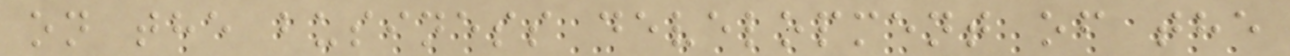on the business development of the
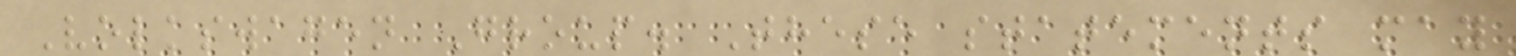Volkswagen Group. These statements may
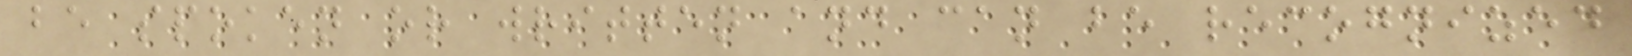be spoken or written and can be recognized
